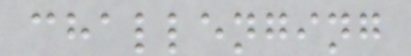challenging
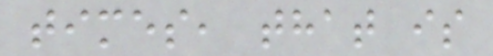times, that is
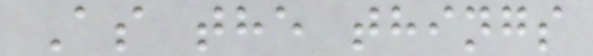As the things
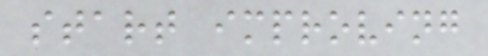start improving
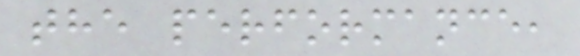the performance,
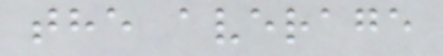the average
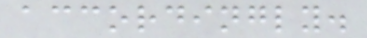accordingly.
